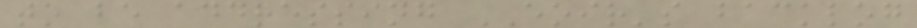to be addressing EOIR's backlog
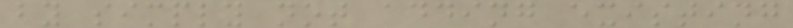by simply not adding existing
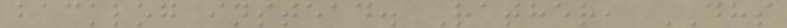backlog instead. Rather, DHS
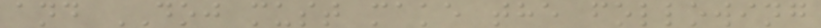and DOJ must make the following
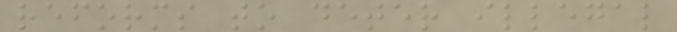reforms to deter illegal
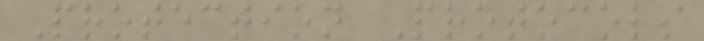Protection Protocols
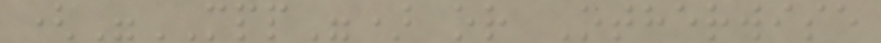("MPP") or Otherwise
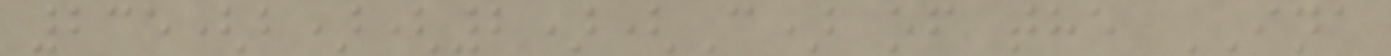235(b)(2)(C) of the INA
